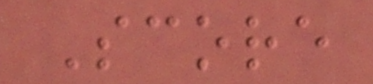Score
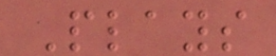Plays
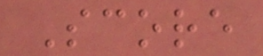Score
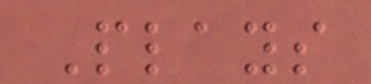Plays
